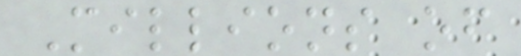Millions of
